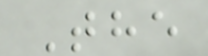The
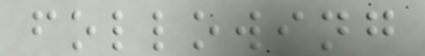following
